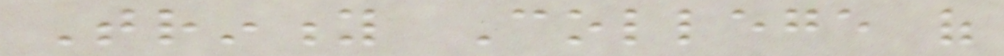Trinity College of
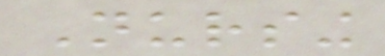Nursing
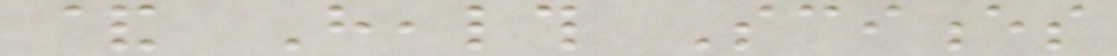& Health Sciences
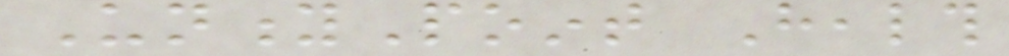UnityPoint Health
